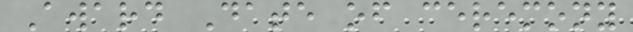Award Date of ceremony
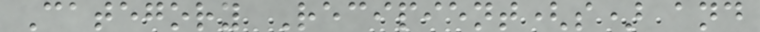Category Recipient(s) and
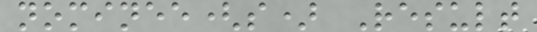nominee(s) Result
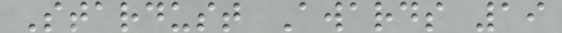Stardust Awards 19
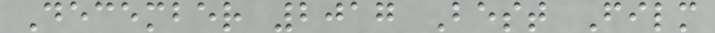December 2017 Best Film
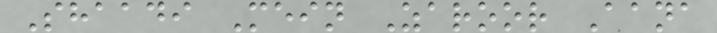Shaadi Mein Zaroor Aana
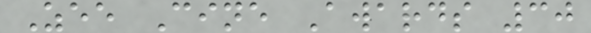Zee Cine Awards 30
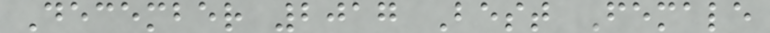December 2017 Best Female
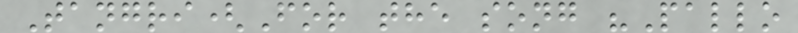Tangri(For the song "Pallo
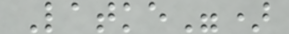Latke")
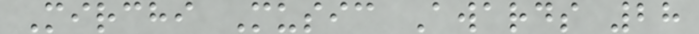Mirchi Music Awards 28
